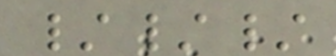///
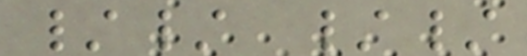// //
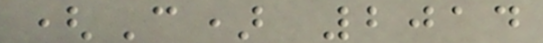(C) 2014
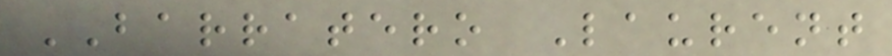BARRATERO Laurent
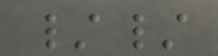//
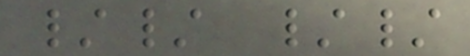// //
